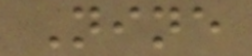Nine
